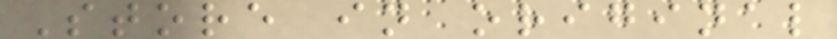Store in original
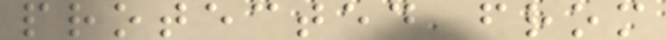protected from
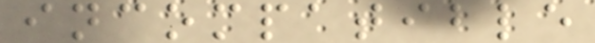incompatible
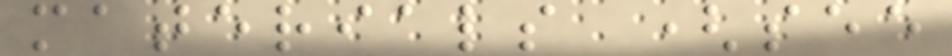materials (see
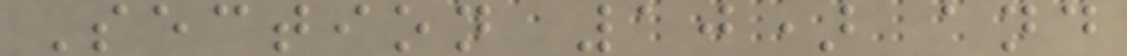Section 10) and
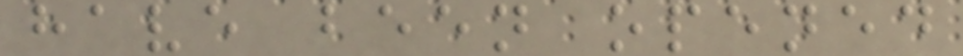have been opened
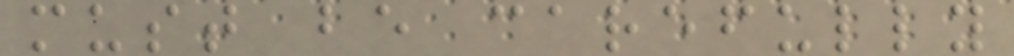must be carefully
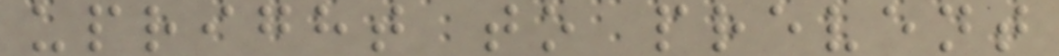upright to prevent
